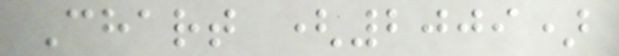Chart (2009)
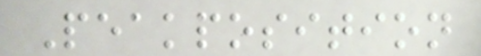Peakposition
